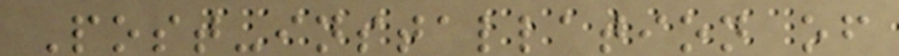Post-installation of
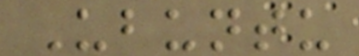Ubuntu
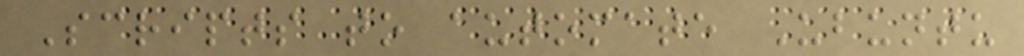Scripts to automate Ubuntu
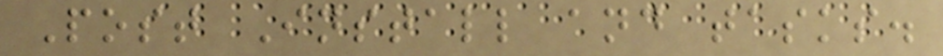Post Install and tasks.
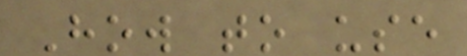How to use
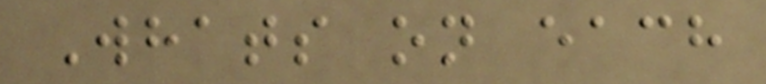Whats on each
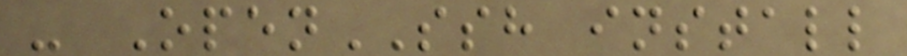- OpenSSH install
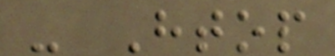- Htop
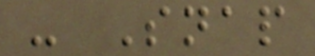- Snap
